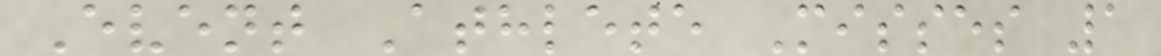Event Athlete Misses 1
